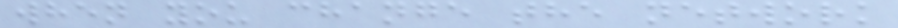when you change the network
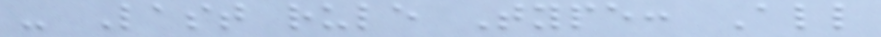- Last rule Type: All
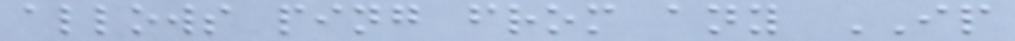allows ping from any IP
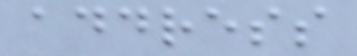address
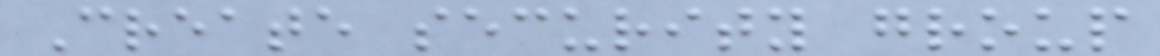Create security group
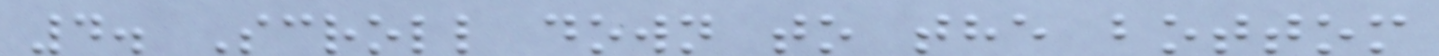4. Scroll down to the bottom
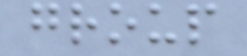group
